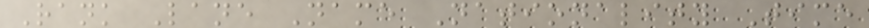Rank Lane Name Nationality Time
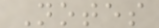Notes
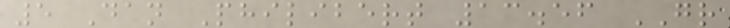5 Dan Philibert 13.56 GR
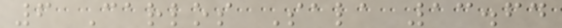6 Carlos Sala 13.64
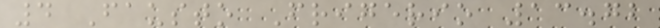4 Fausto Frigerio 13.72
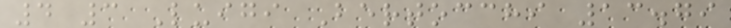4 3 Luigi Bertocchi 13.79
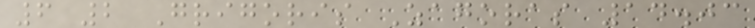6 2 Grigoris Zagoras 14.03
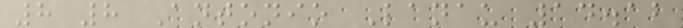8 8 Antonio Lanau 14.12
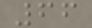66
